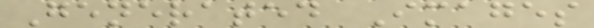Generated Images
